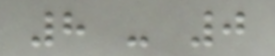8 - 0
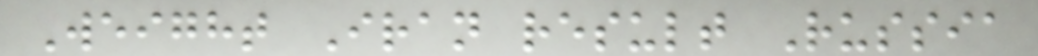Weight Iran result Russia
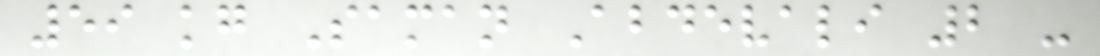59 kg Saman Abdevali 2 -
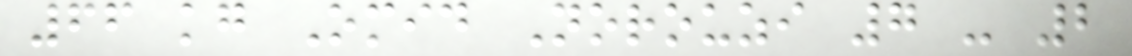66 kg Omid Norouzi 7 - 2
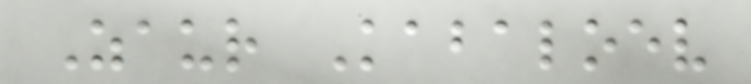Zaur Kabaloev
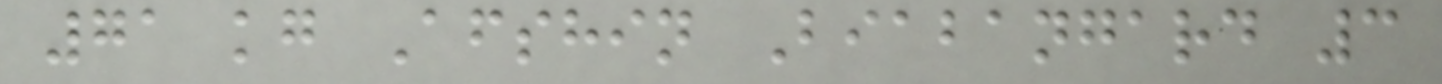71 kg Afshin Biabangard 3
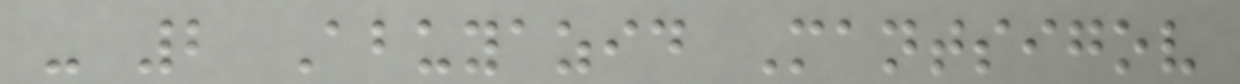- 2 Abuyazid Mantsigov
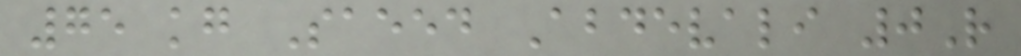75 kg Saeed Abdevali 0R
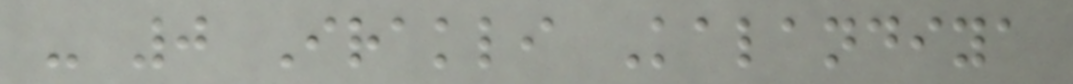- 0 Irakli Kalandiya
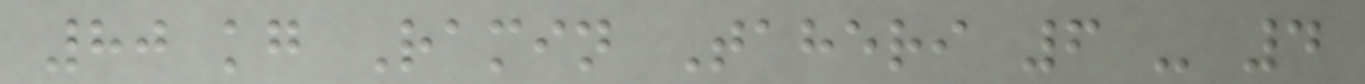80 kg Ramin Taheri 6 - 4
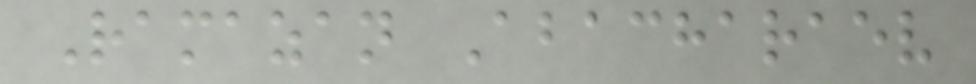Ramazan Abacharaev
